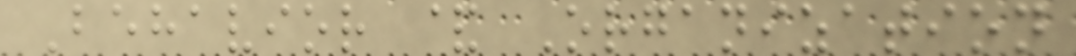Behavior & Organization
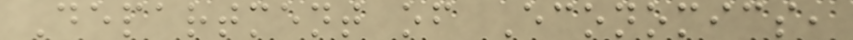Department of Economics,
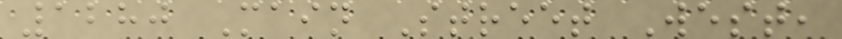1280 Main Street West,
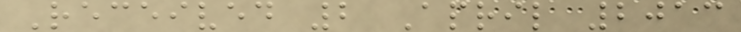Received 2 April 2013
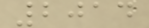2014
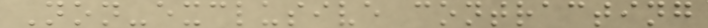Non-exclusive contracting
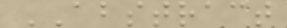ABSTRACT
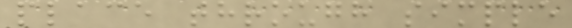place through simple
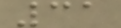31
